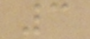3
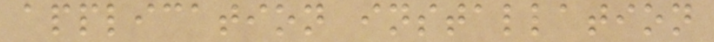application installation
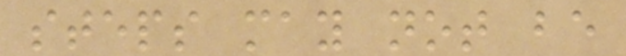steps may not be
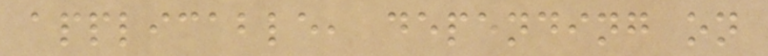applicable, depending on
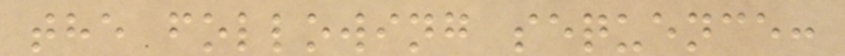the following sequence:
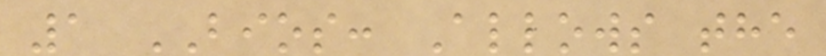1 BIOS: Allows the
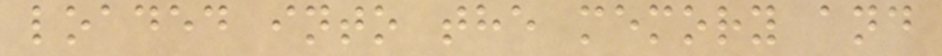loaded into the memory and
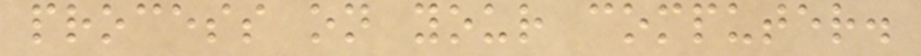process on your computer.
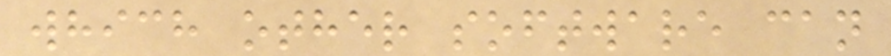which other software can
